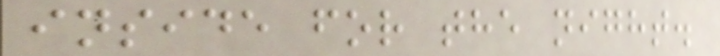inside for the night.
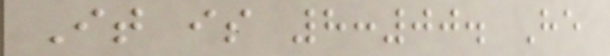It is 8:00. He
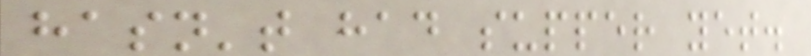hasn't had supper yet.
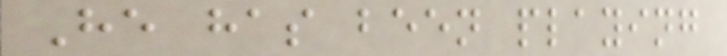He has been playing
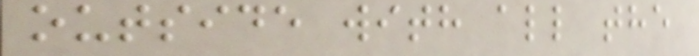outside with all the
